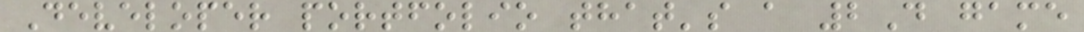Developer portfolio that's a 2D game
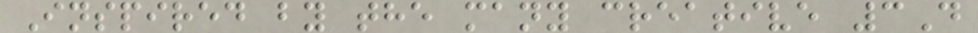Inspired by the many creative 3D
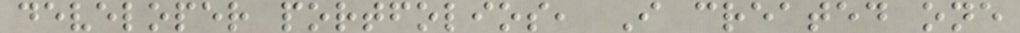developer portfolios, I created one
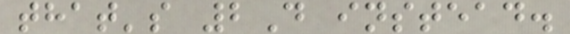that's 2D instead.
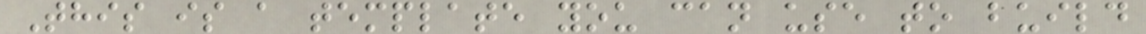This is a template you can use to build
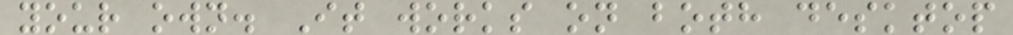your own. It works on both desktop
